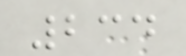234
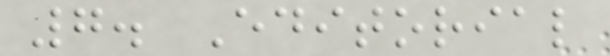7. Editorial
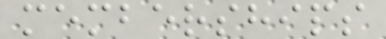memberships
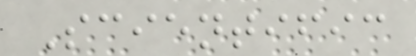Scientific
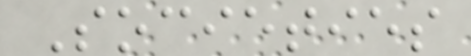Societies
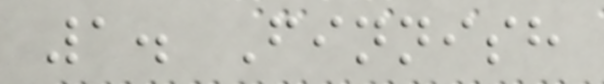1. Finnish
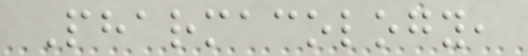Pharmacology,
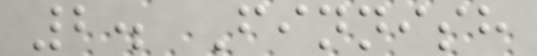2. Finnish
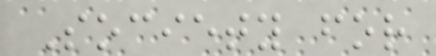Society for
